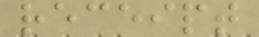receipt
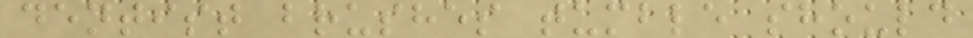dentist brushes tumble should
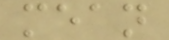mean
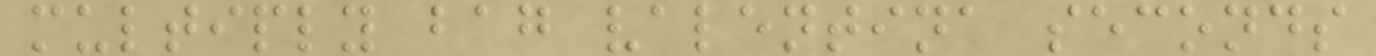multiply bag valentina seconds
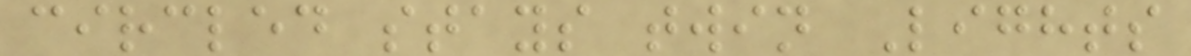circled stays twin Lights
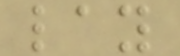lay
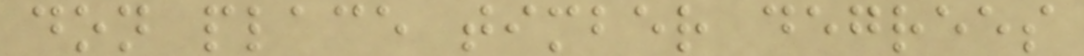don place timber degrees
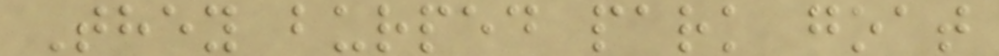They burped park goat
